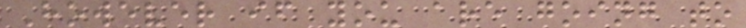However if you are going to
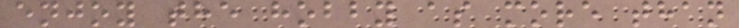enjoy the hobby as more than
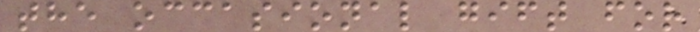the occasional gift for
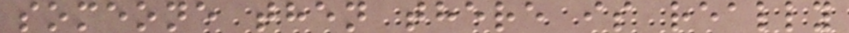someone then there is really
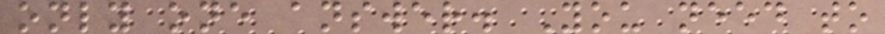only one answer. You need to
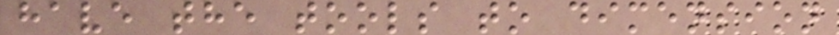have the tools to dimension
